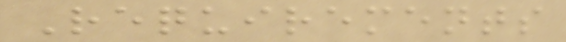Requirements
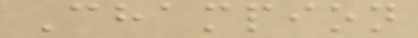Champion
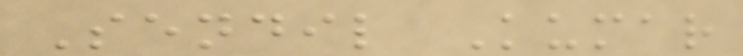Sendil Kumar
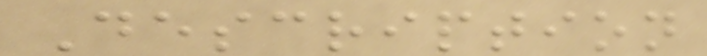Description
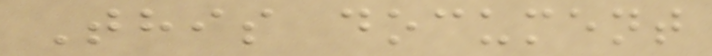This document
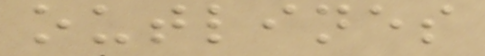outlines
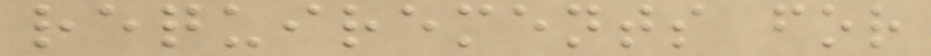requirements for
